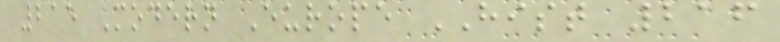215 Modern Europe HIST 216
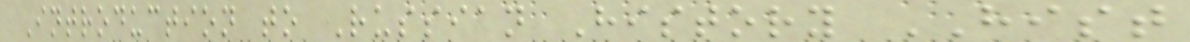Introduction to Russian History HIST
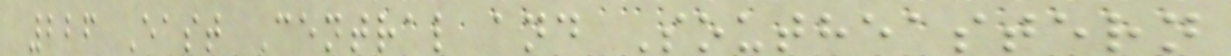226 East Central and Southeastern
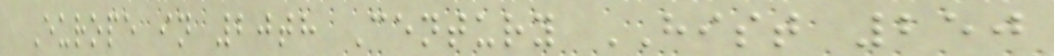Europe in 20th Century HIST 250
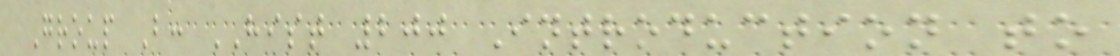Group B: HIST 200 Introduction to
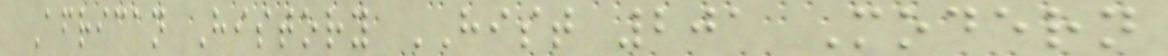African History HIST 201 Modern
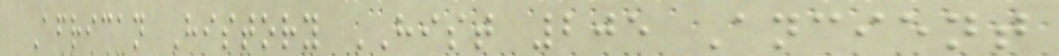African History HIST 205 Ancient
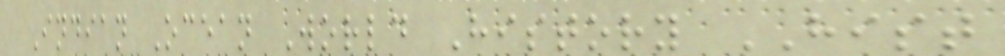Indian Ocean World History HIST
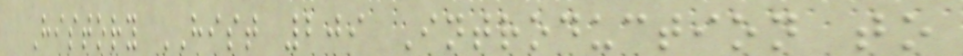History HIST 209 Introduction to
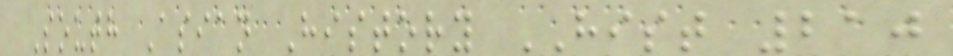South Asian History HIST 210
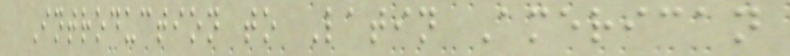Introduction to Latin American
